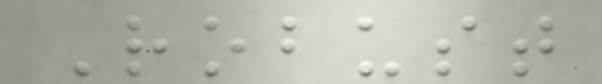Robust
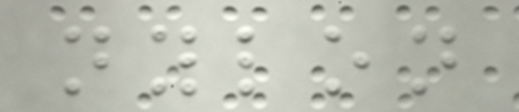nylon
